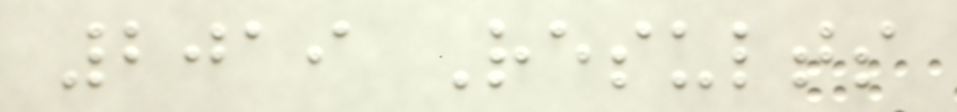2019 Results
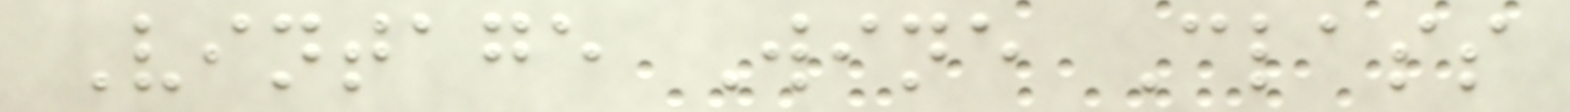Vintage Wine Class
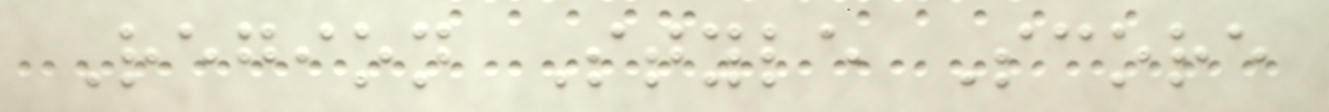Region Style Score
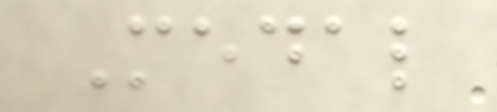Medal
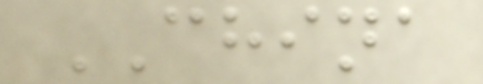CHINA
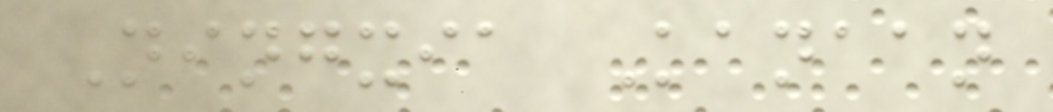Ningxia Kanaan
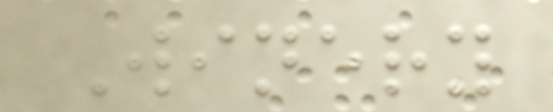Winery
